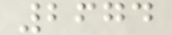2674
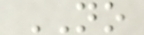NO
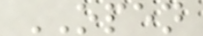OPEN
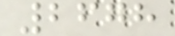2678
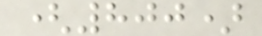(800)
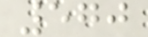570
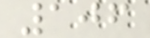106
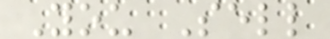You Sell
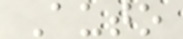Auto
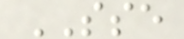SSE
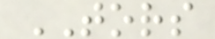TORS
